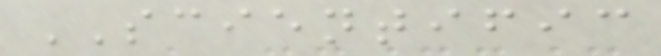SCIENTIFIC
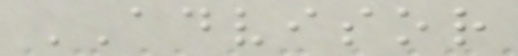ADVISOR
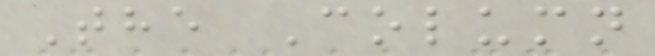The Column
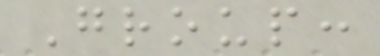Group:
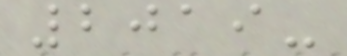2019-
